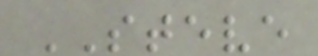STEVE
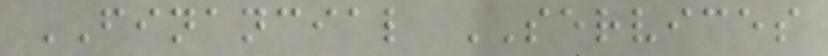FINANCIAL SERVICES
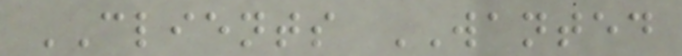CLIENTS WANTED
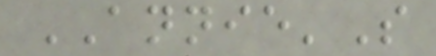ANNIE'S
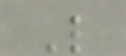L
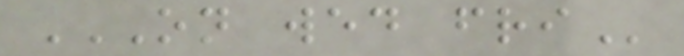ON WED FRI
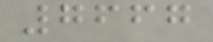7667
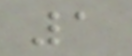1
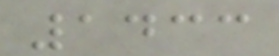1433
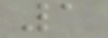1
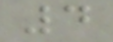4
